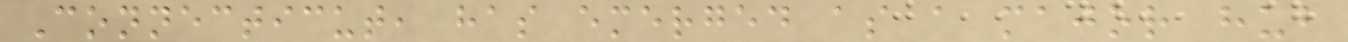Connecticut, has emerged as a major hub
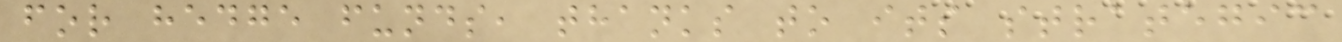for hedge funds, thanks to its strategic
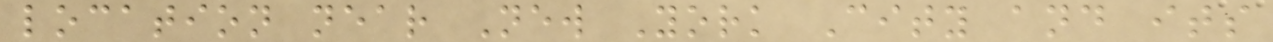location near New York City and its
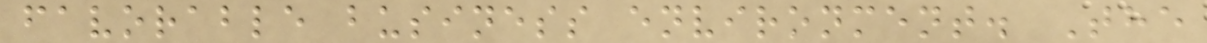favorable business environment. The
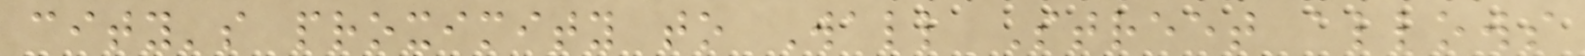city's proximity to Wall Street allows
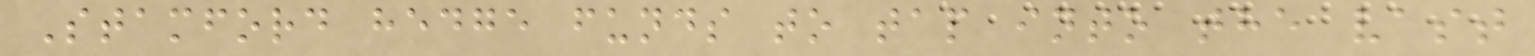Stamford hedge funds to tap into the vast
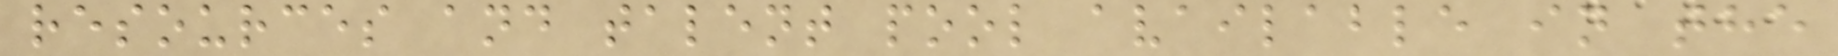resources and talent pool available in the
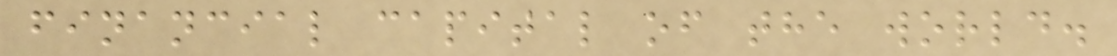financial capital of the world.
